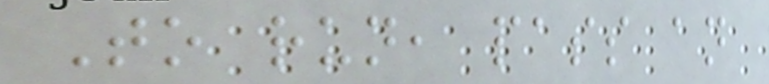To run, pass an
